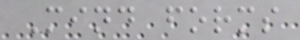Mind forms
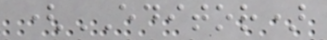(EDITOR)
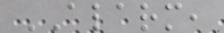ALARM,
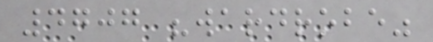4707 "wardrobe"
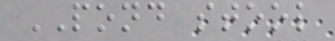POND stool
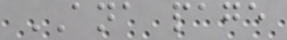ANA page
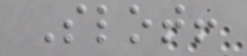Slot!
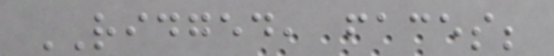RIDGED, faces;
